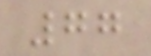77
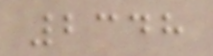2348
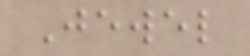Jewel
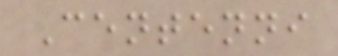Centenni
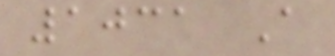1031 A
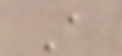A
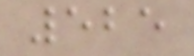525
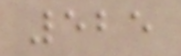525
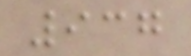937
